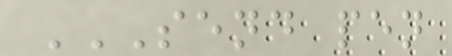SEND PEN
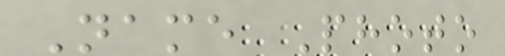Name Photo
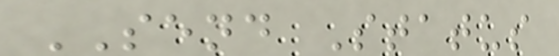SEND Status
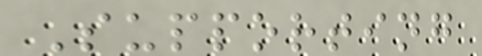Supporting
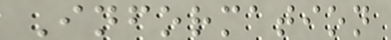Information
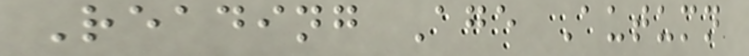Reading Age Autumn
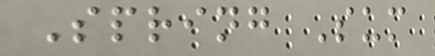Spring Sum
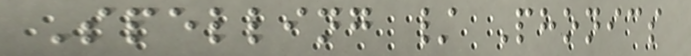Spelling / Phonics
